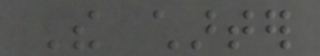The charter
